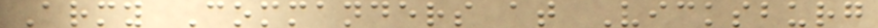Army Commanders at Vicksburg
